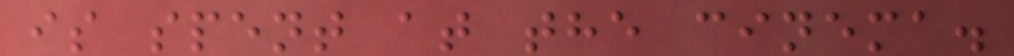is spent at the cinema.
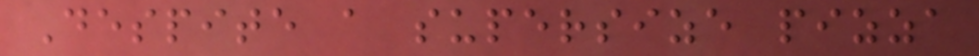Despite a supersize pizza
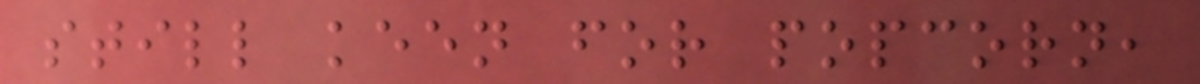still keen for popcorn,
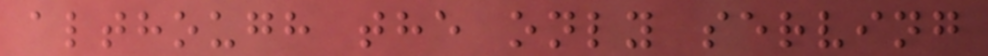although the only serving
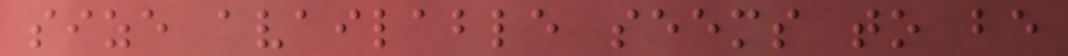size available seems to be
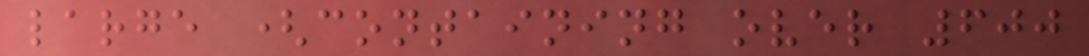large (containing over 600
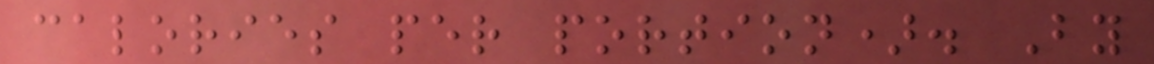calories per portion). By
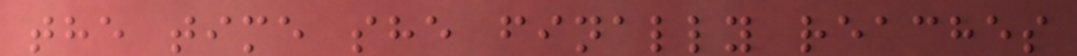the time she finally reaches
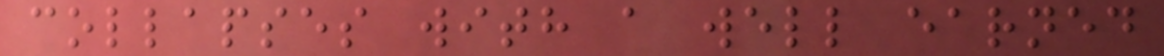collapses with a well earned
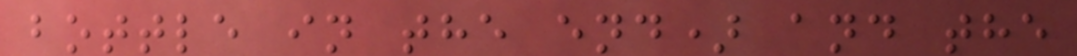bottle in the end) and the
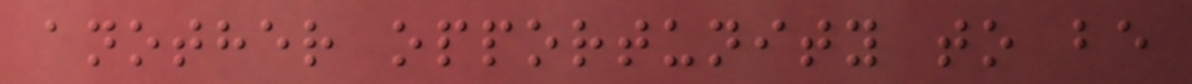another opportunity to be
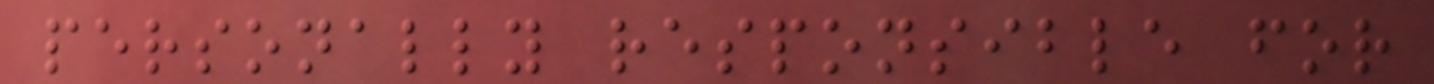personally responsible for
